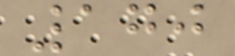170
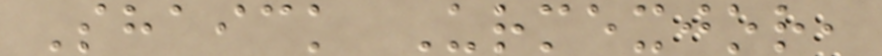Shaick Urmexjor,
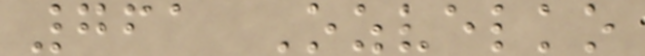761 Ozvelko
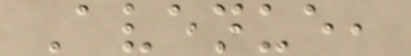Avenue,
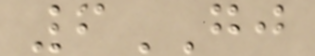6GJ
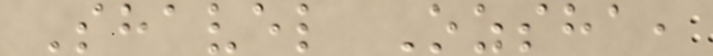Shavel Ozsha,
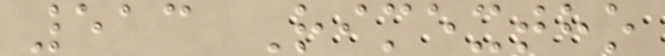513 Rimextho
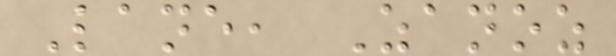Lane, Zanoz
